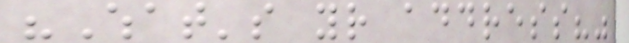"What's your address?"
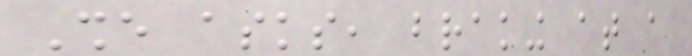She asks, braking at a
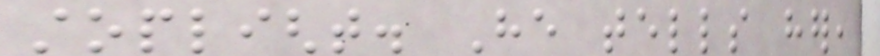stoplight. He tells her,
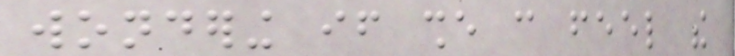wondering if she can feel the
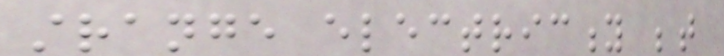strange electricity between
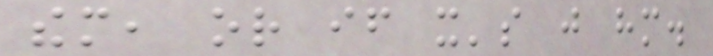them, or if it's just him.
